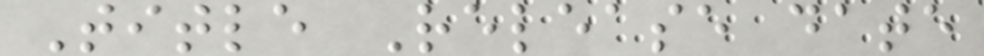Title Release date
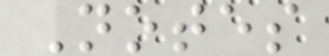Notes
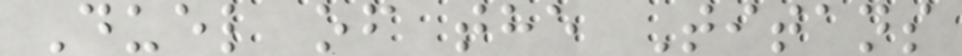Duel of the Titans
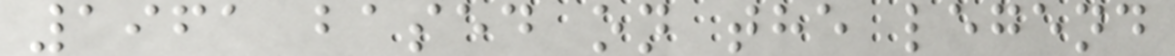1961 based on the legend
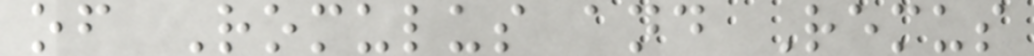of Romulus and Remus
